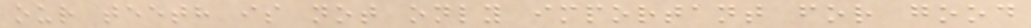our teeth is not only important for good
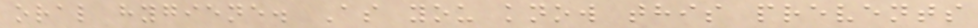oral hygiene. As you know this prevents
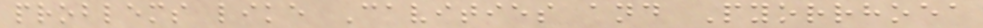problems like Cavities and Pyorrhoea
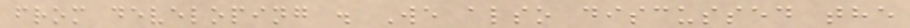from developing . We also discussed the
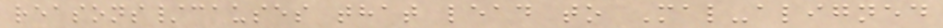reasons/causes that lead to Mal-aligned
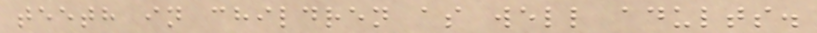teeth in children as well adults.
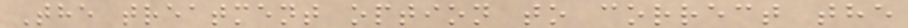The treatment option to correct the
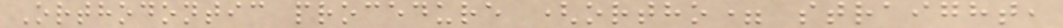Orthodontic procedure (ortho= straight,
